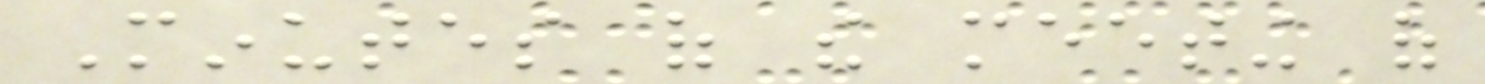Minutes of the meeting of
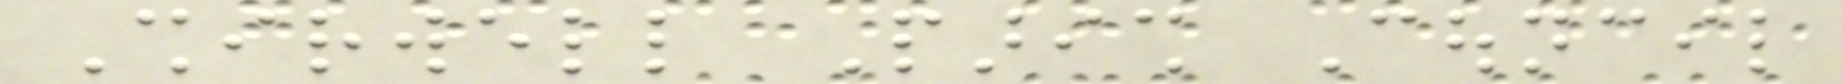Shirwell Parish Council
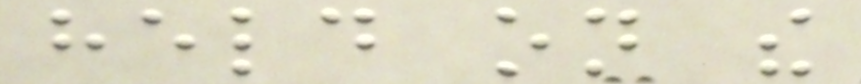held on the
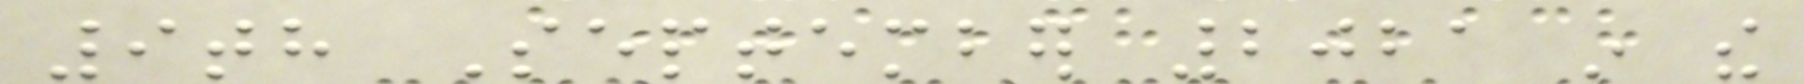9th September 2021 in the
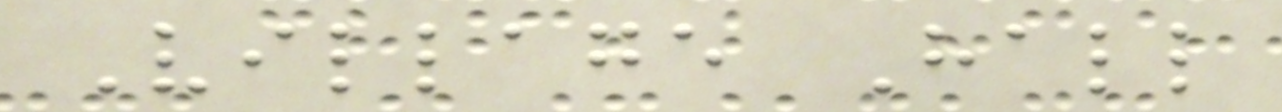Village Hall
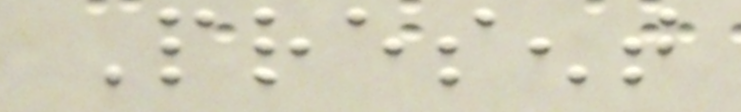Present
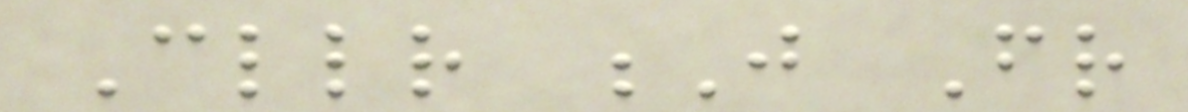Cllr J Friend
